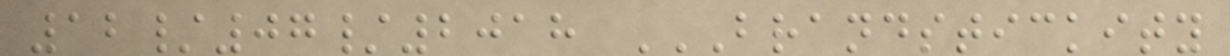12/07/2018 BRANDSTICKITY
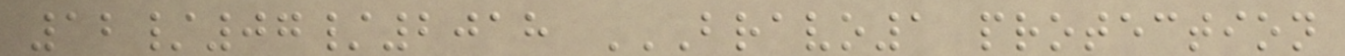12/07/2018 BRAVO1 PROTECTION
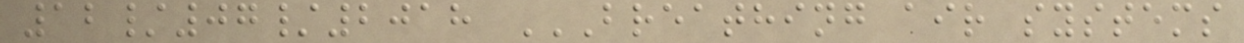12/07/2018 BREATHING AIR SYSTEMS
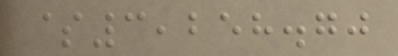$3,258.70
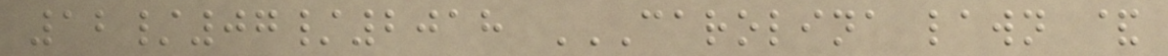12/07/2018 CAROLINA LAWN &
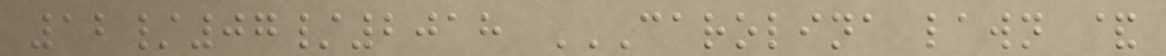12/07/2018 CAROLINA LAWN &
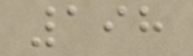198
